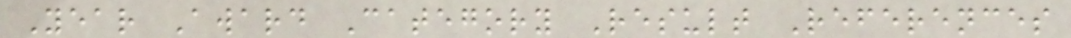Year Award Category Result References
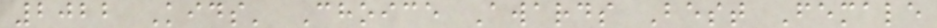2022 Kids' Choice Awards Best Female
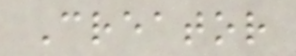Creator
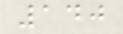140
